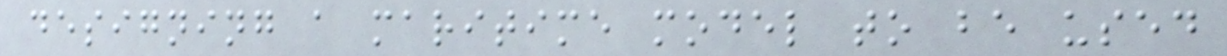designing a maritime model to be used
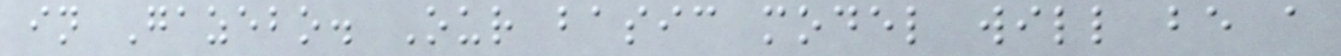in Gazebo. Our basic model will be a
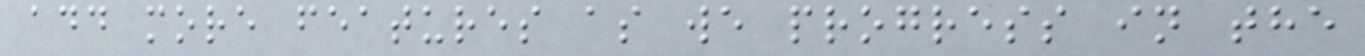add more features as we progress in the
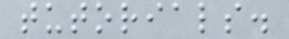tutorials.
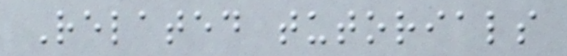Related tutorials
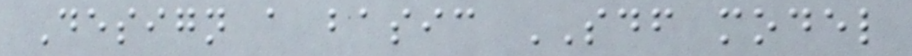Design a basic SDF model
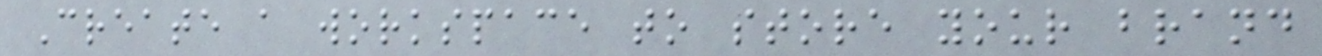Create a workspace to store your brand
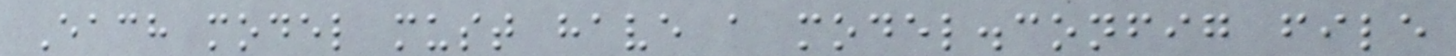Each model must have a model.config file
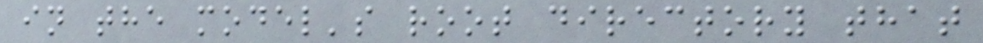in the model's root directory that
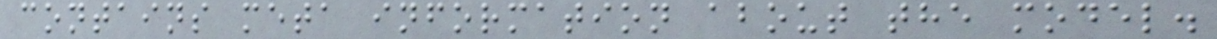contains meta information about the model.
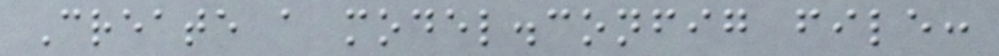Create a model.config file:
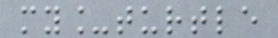my_turtle
